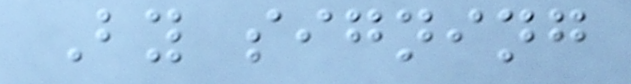By signing
